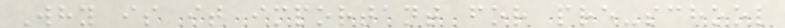Why is it important for pre-school
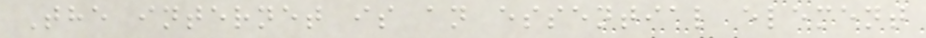The internet is an essential element
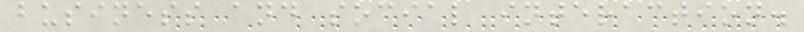business and social interaction.
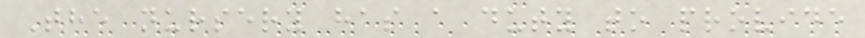The nursery has a duty to provide
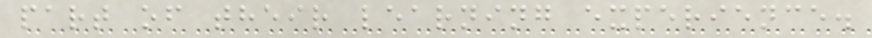part of their learning experience.
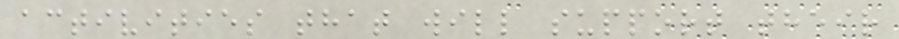activities that will support their
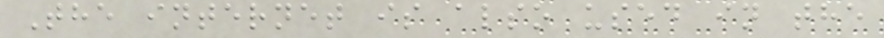The internet is also used in the
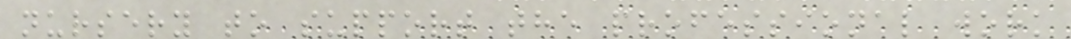nursery to support the professional work
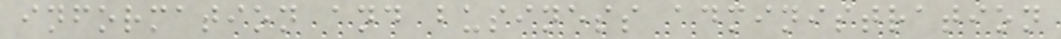information and business administration
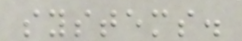systems.
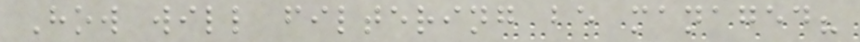How will filtering be managed?
